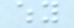why
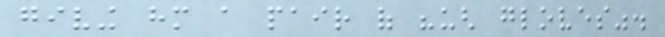giving him a pair of "ugh gloves".
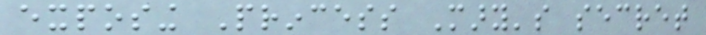exposing Princess Mary's secret
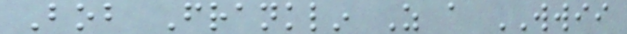Bob Franklin As a WWII
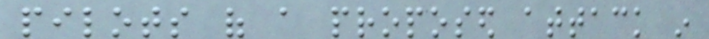pilots of a proposed attack in
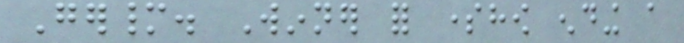Germany. Winner for somehow ending a
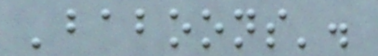'baboons'.
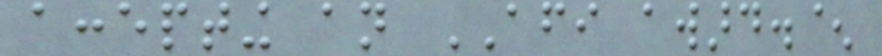accepting an AFI award.^
